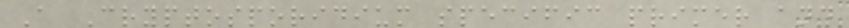A Cryptosporidium specific primer and
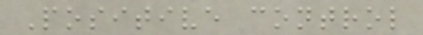Positive control
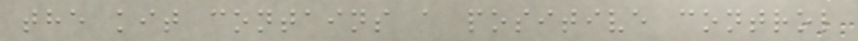the kit contains a positive control
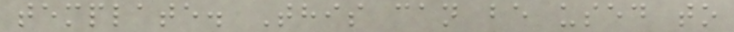template. This can be used to
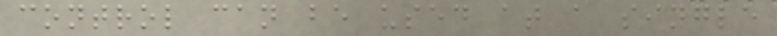control can be used at a single
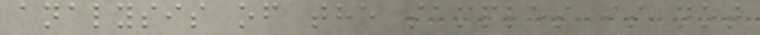analysis of the samples is not
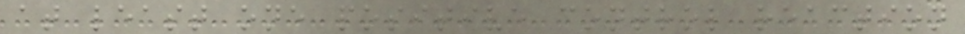at least one positive control reaction
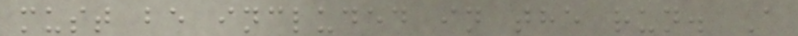must be included in the run. A
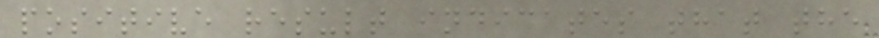positive result indicates that the
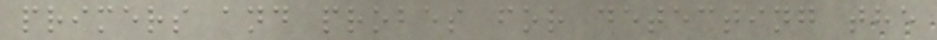primers and probes for detecting the
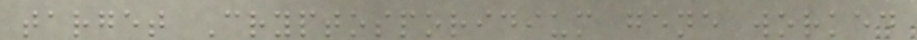target Cryptosporidium gene worked
